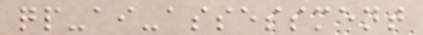qp-ai-assessment
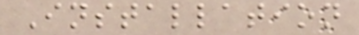Installation
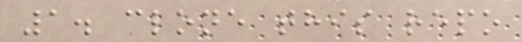1. clone this repo
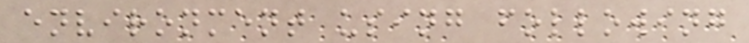environment using following
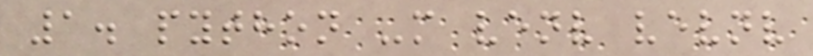1. python -m venv vevnv
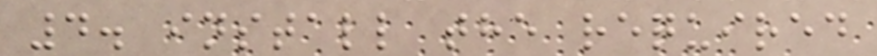4. install the required
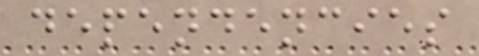dependencies
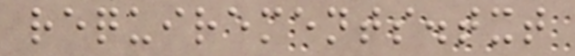requirements.txt
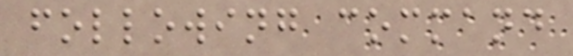following command
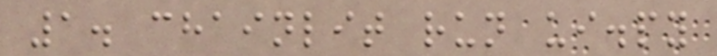1. chainlit run ui.py
